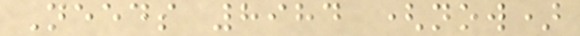Needs 8984 (now)
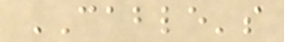CABLE's
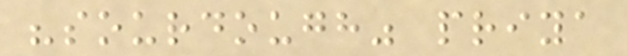"sourdough" priya
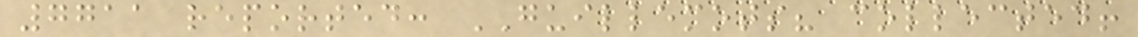7711 reported: GUILLEMOTS? collected!
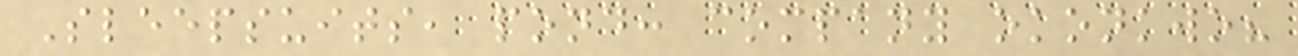Sleepsuits, pond: company okonkwo?
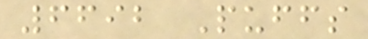6692 Puffs
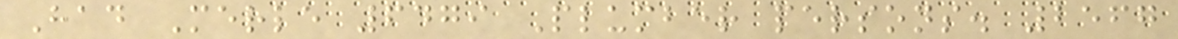Had Merle 6479 Plumber persons. 2567
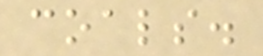coals.
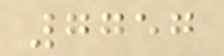7757
